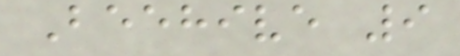Beehive 9
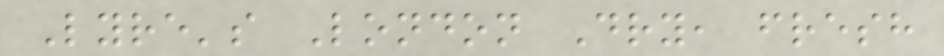Lyre's London Dry, fresh
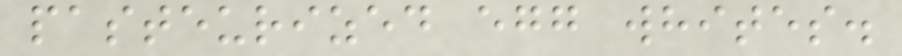pasteurized egg whites.
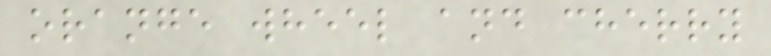orange wheel and cherry
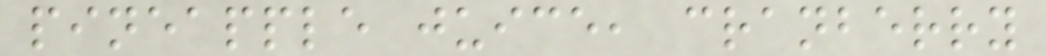pineapple juice, cranberry
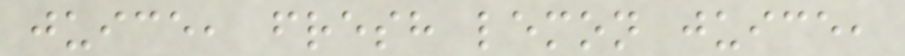juice, fresh lemon juice,
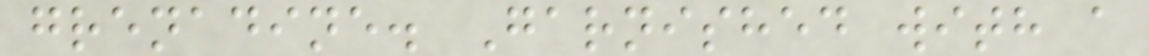grenadine. Garnished with a
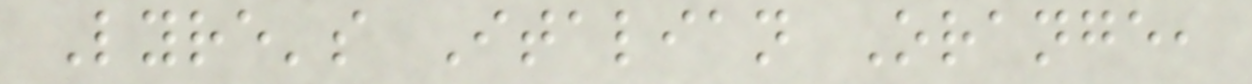Lyre's Italian Orange,
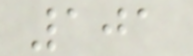101
